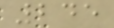245
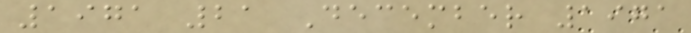1971 21 December 1971
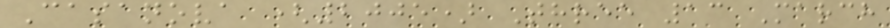Casanova (2005) Three 13 March
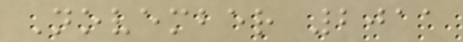November 2011
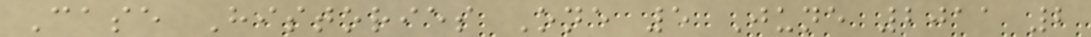Case Histories One 5 June 2011 2
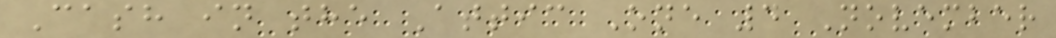Cash in the Attic One 4 November
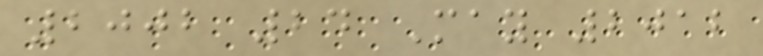2002 24 May 2012
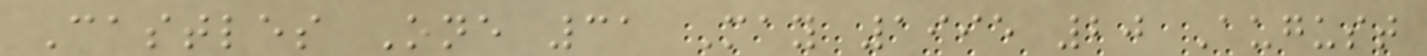Castles One 31 May 1995 20 August
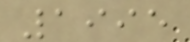1995
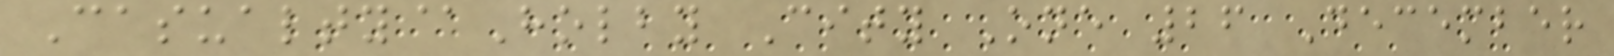Casualty@Holby City One 26 December
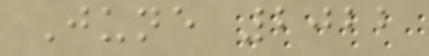June 2022
